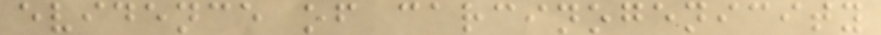evidence of carcinogenicity
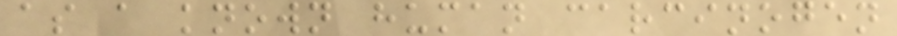as a known human carcinogen
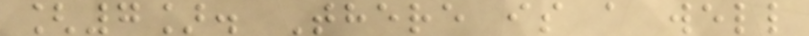[7]. There is a well
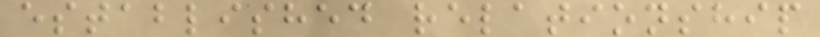established relationship
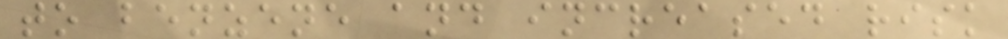to benzene and increased risk
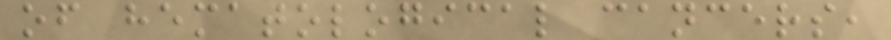of hematological cancers,
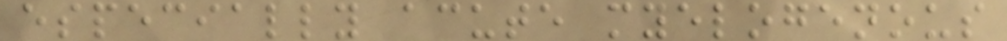especially acute myelogenous
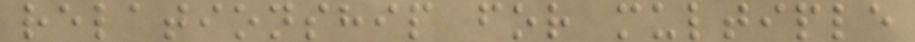relationship for multiple
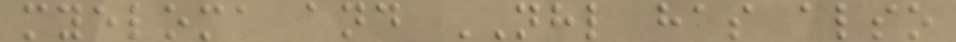myeloma and NHL has also
